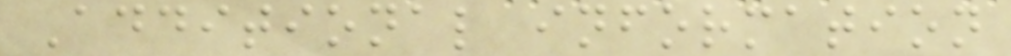Additional information
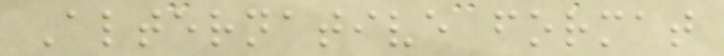Alternative format
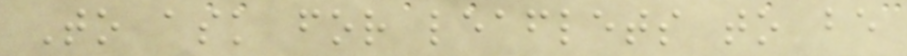To ask for leaflets to be
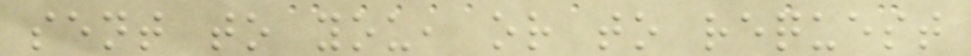sent to you, or to request
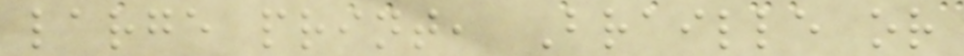large print, Braille or
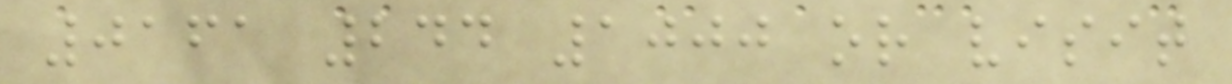0161 244 1000 or visit
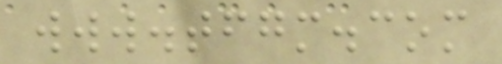www.tfgm.com
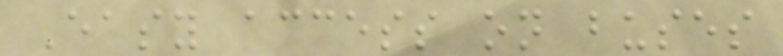Easy access on buses
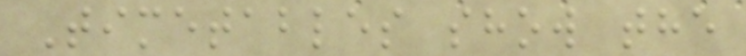Timetables show the
